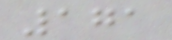171
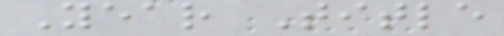Year Title
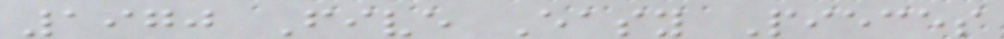1970 Five Easy Pieces
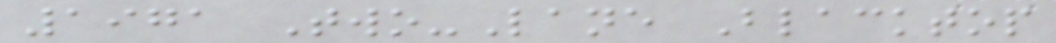1971 Two-Lane Blacktop
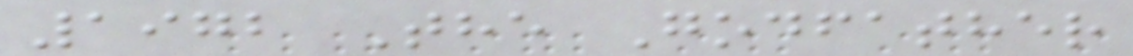1972 The Godfather
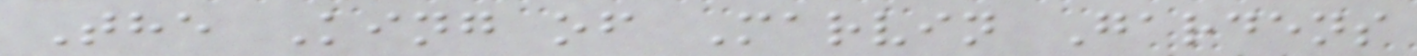The King of Marvin Gardens
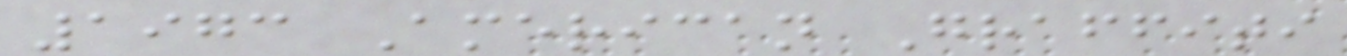1973 American Graffiti
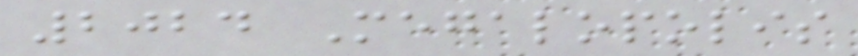2024 Megalopolis
